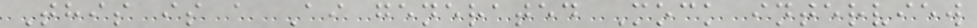This is a Ai generated Mock interview
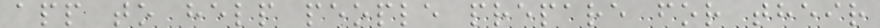app to help people prepare for their
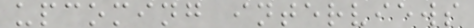upcoming interviews
